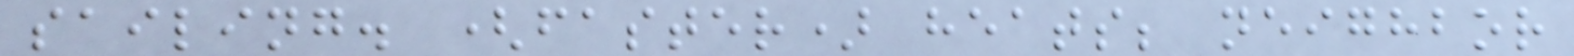sailing. (faster) heats; neighbor
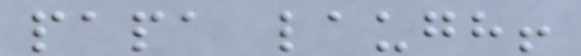papa laugh!
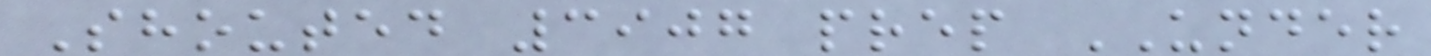Shouted 3907 prep UNDER
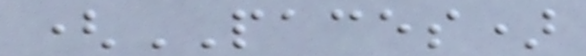(PACES)
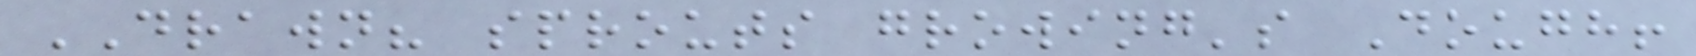DRAWN? sprouts growing's Dough!
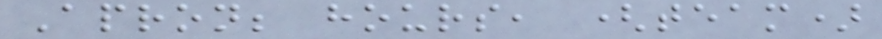Apron; hours, (team)
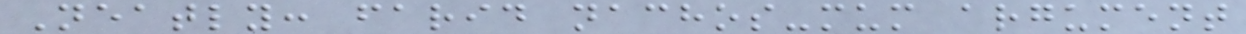Neatly: farid nachos-mum argument
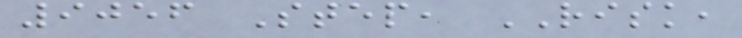9056 Step, RISK,
